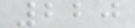220
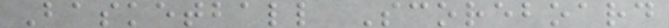Basketball Scoreboard
